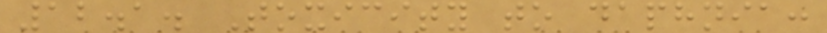12.1. Toxicity to daphnia:
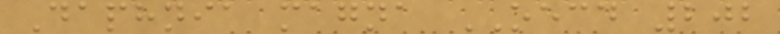Daphnia magna OECD 202
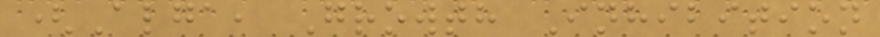(Alga, Growth Inhibition
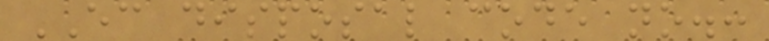EC disposal code no.:
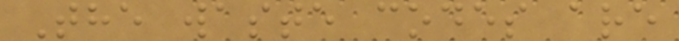The waste codes are
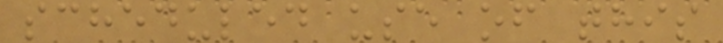scheduled use of this
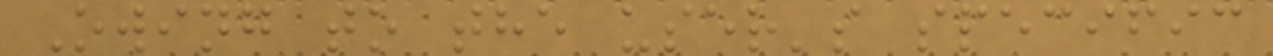Owing to the user's specific
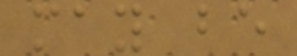may be
